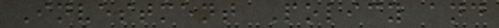Investment Policy and
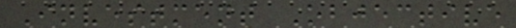Investment Objective
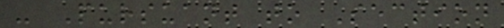- Pursuant to Section
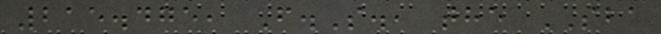215.475, F.S., the SBA
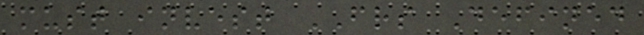must invest FRS Defined
